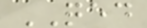QED
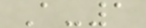A-1
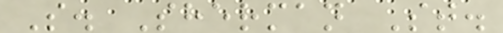S. Sherman St.
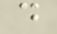d
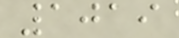1019
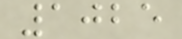1025
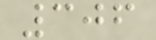306
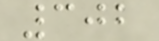302
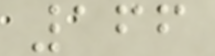166
